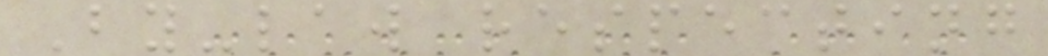By-law respecting
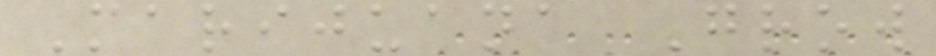Marijuana Grow
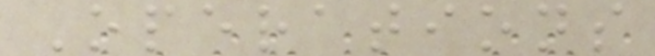Operations
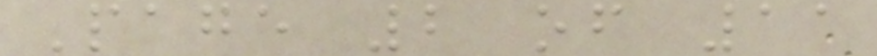Page 2 of 11
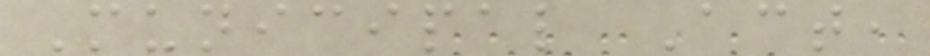Municipal Act,
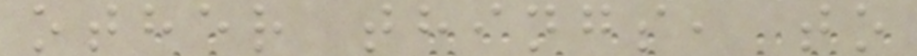other things, to
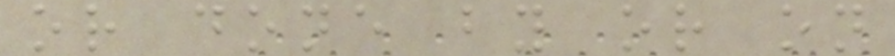or done by or on
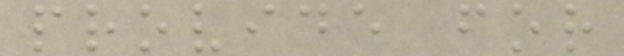provide for
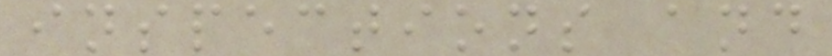inspections and
